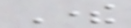There
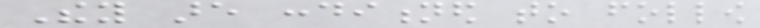They are conditioned to follow
